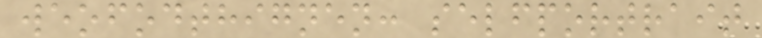weofodthignen: selfportrait
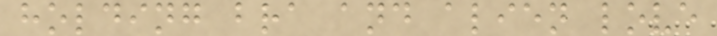holding bra and alien love
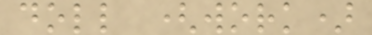doll (work)
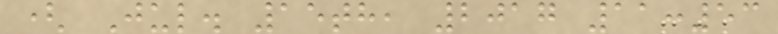( Jul. 15th, 2017 11:53
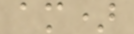am)
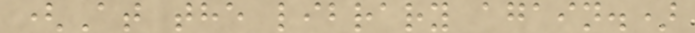(At the library again.)
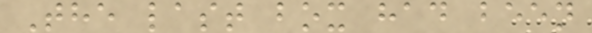The last box had been
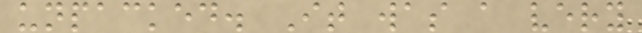unpacked. It was a very
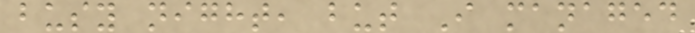busy night, but I managed
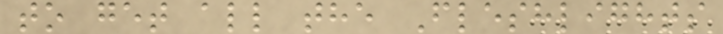to get all the Fleshlights
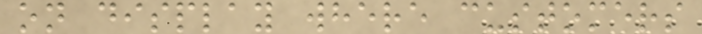on display where customers
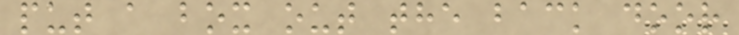put a box out the back door
